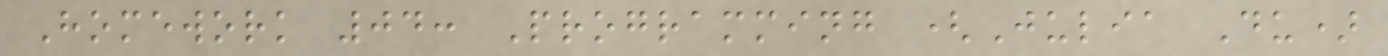Homework 04: Programming (Julia Du)
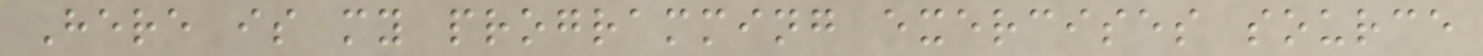Here is my programming exercises source
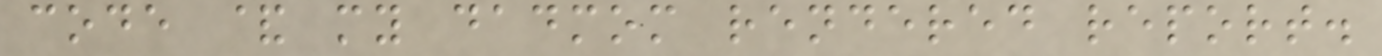code & my dadmom rendered report.
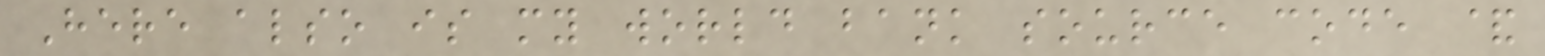Here also is my world bank source code &
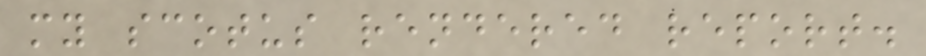my scotus rendered report.
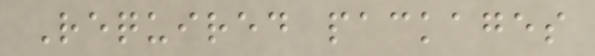Required packages
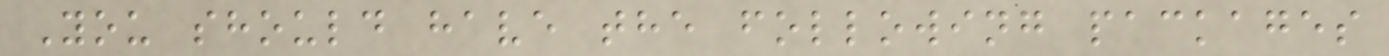You should have the following packages
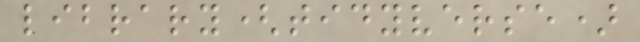library(tidyverse)
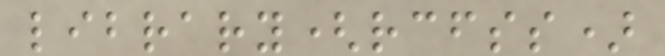library(rcfss)
